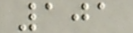101
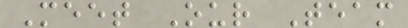Meet Our Team
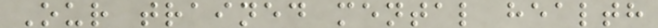Our trained mental health
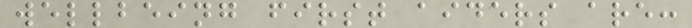wellbeing first aiders are:
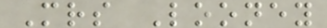Mrs Looney
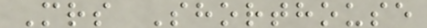Mrs Shorthouse
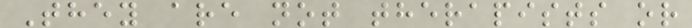They are not therapists or
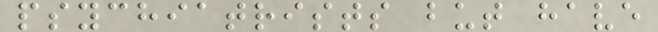psychiatrists but have
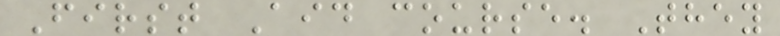First Aid course. They
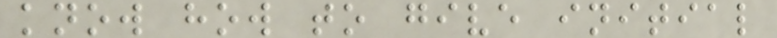know how to give initial
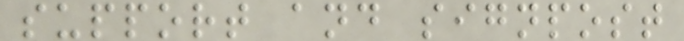support and signpost
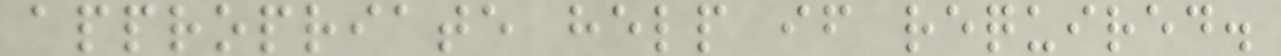appropriate help if required.
